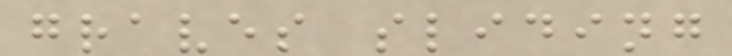graves sliding
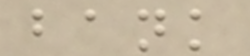bank
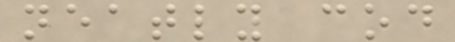neatly cod
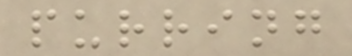purring
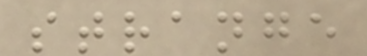strange
